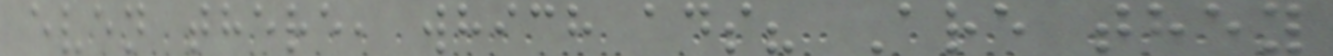even there, which ads? Are they
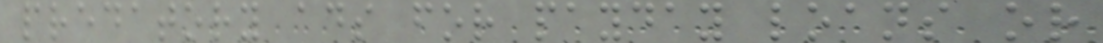predatory ads for payday loans or
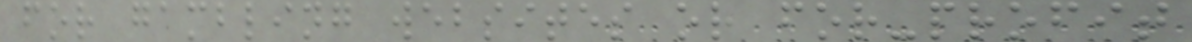for gambling websites or for-profit
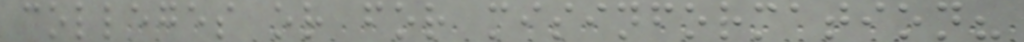colleges or for misinformation?
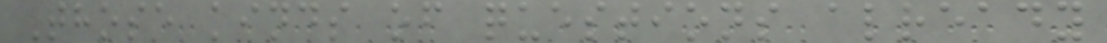Those kinds of questions already
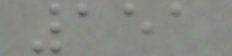151
